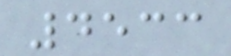4533
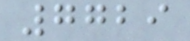7729
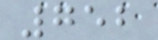752
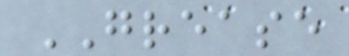GREASE
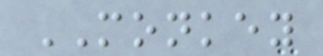MONKEY
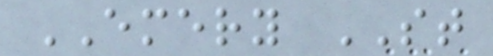EMERY ST
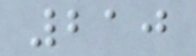210
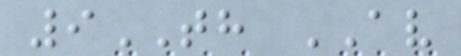9TH AV
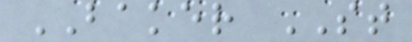BAKER ST
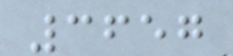3657
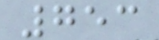753
